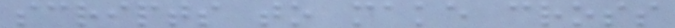scripts to make cross
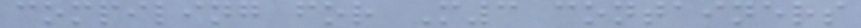compiling for M3 containers
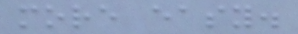more easy.
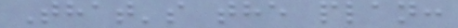That's the plan:
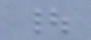|
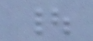|
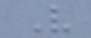V
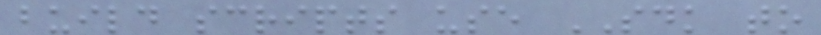build scripts use SDK to
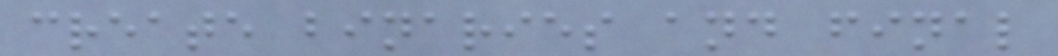create binaries and final
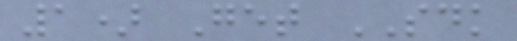1) Get SDK
